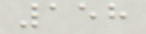158
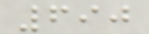690
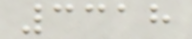3318
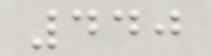440
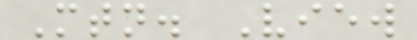Mtn. View
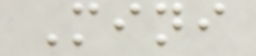Mini
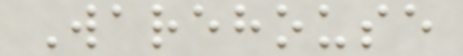Warehouse
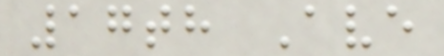17th Ave
